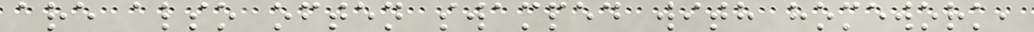are also often swamped with homework,
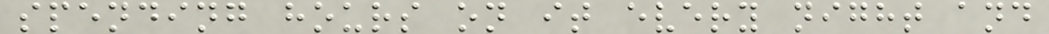spending hours on it every night and
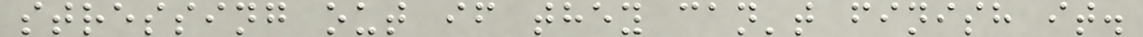stressing out if they can't finish it.
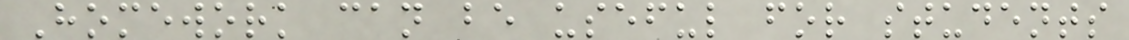Homework can be useful for students
